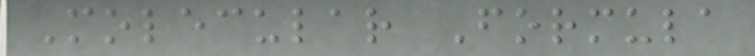Molecular Formula
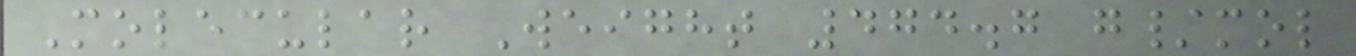Molecular Weight 474.7 g/mol
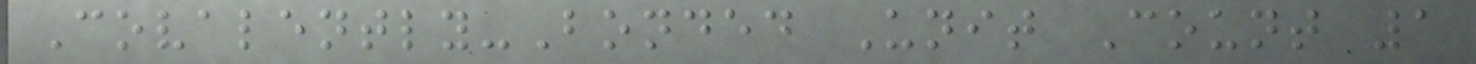Covalently-Bonded Unit Count 1
